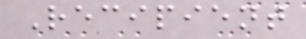Recipient
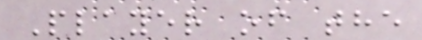Player of the
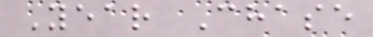Year Chase
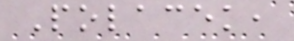Polacek,
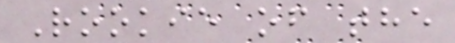Rookie of the
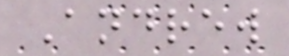Andrew
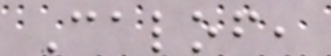Calof,
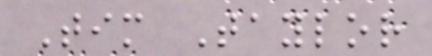Tim Taylor
